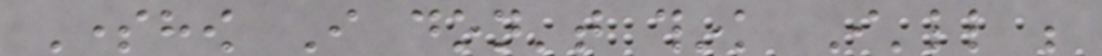Somehow I don't think I'll be
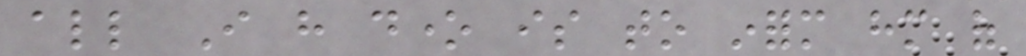all I have done is to inform him of
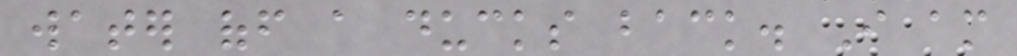water off a ducks back. I am
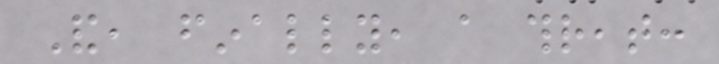And, finally, a threat:
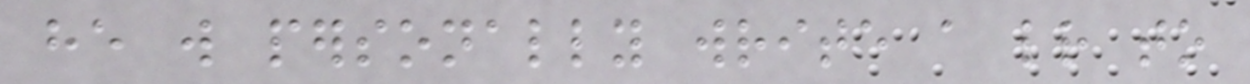he will personally write a letter to
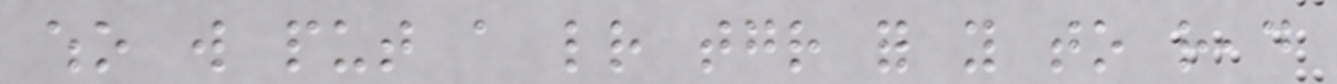who will put a letter together for you to read
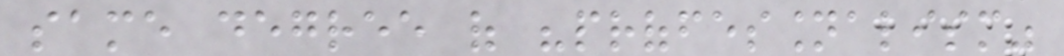same degree of "proffessionalism"
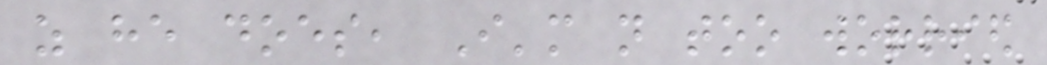as he does, I'm not too worried
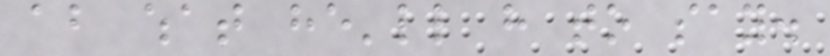about what he'll have to say.
